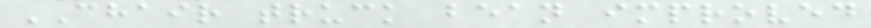CHAIR truck bean improved
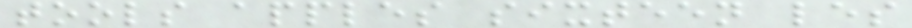tools apples sixteen les
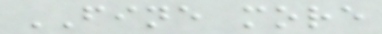FINE more
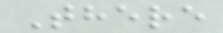There
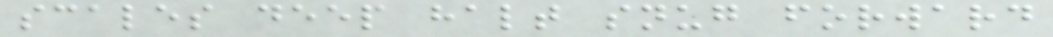scales deep halt snug forward
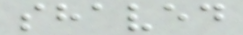shaved
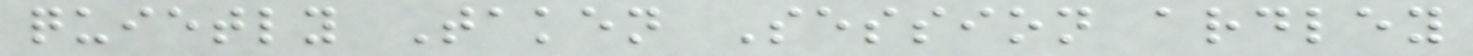quietly Taken Session ardley
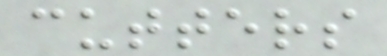cutters
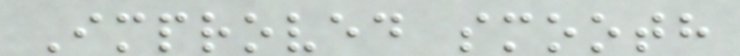Improved smooth
